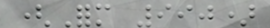(Form 990)
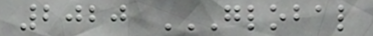2020 GLOBAL
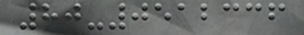80-0512336
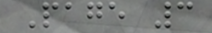Page 3
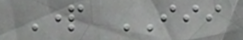Part III
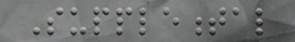Supplemental
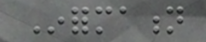Information
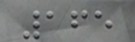165
